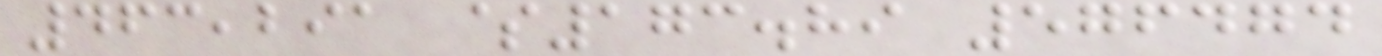463,291 $173.89 576474
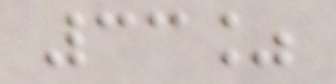33%
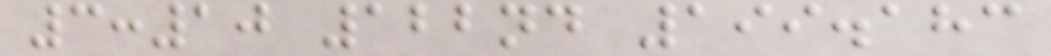3:10 122nd 199.183
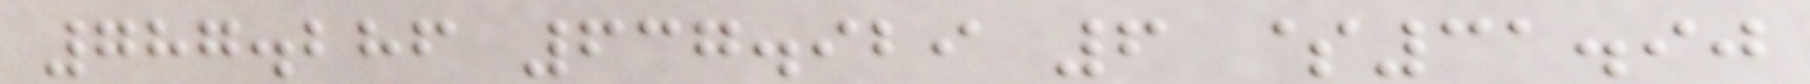787.286 637.929 6 $31.90
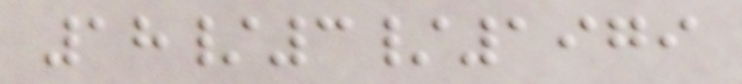18/3/1979
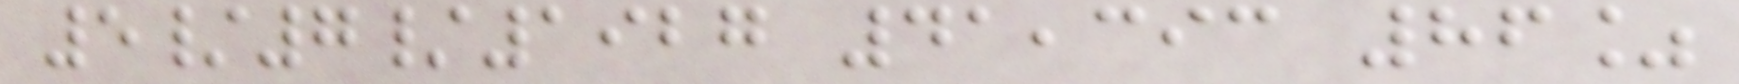5/7/1927 41,393 86%
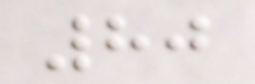80
